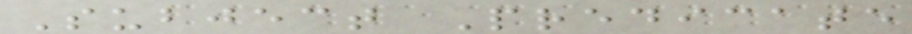Subject Predicate
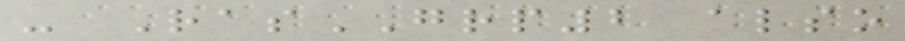- RasGRP2 also
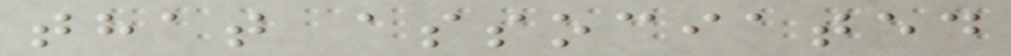that associated
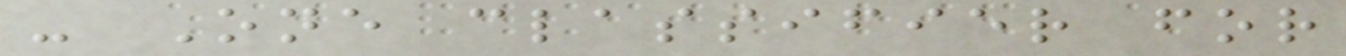- One classifier for
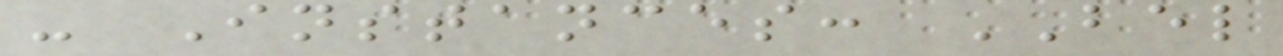- Instances: BEL
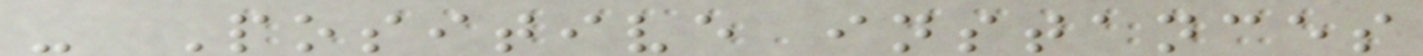- Positive instances
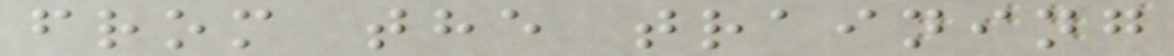from the training
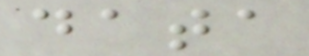data
